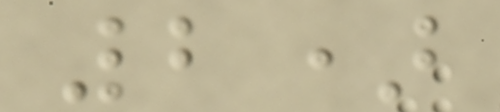2)
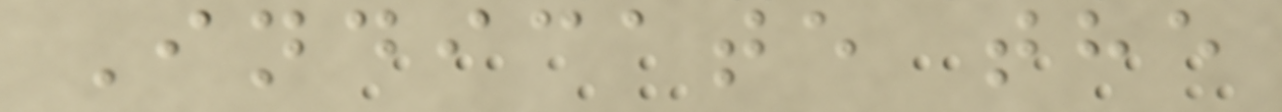Indicate the
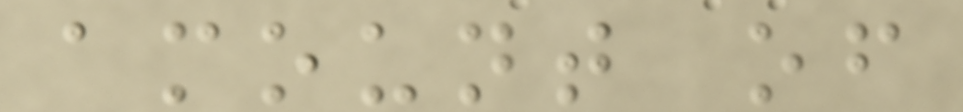amount of
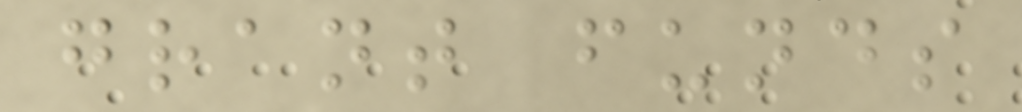grant funds
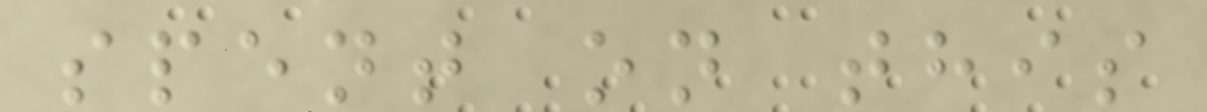spent on this
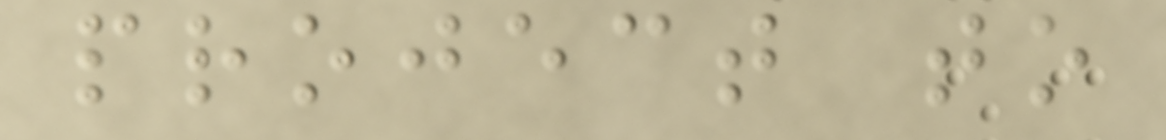project to
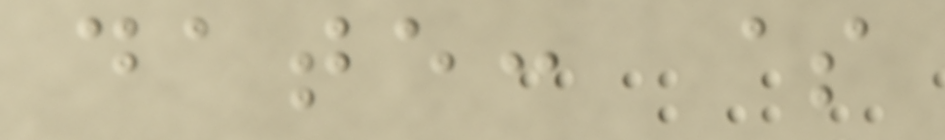date: $
